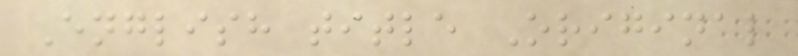English title Original
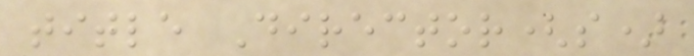title Director(s)
